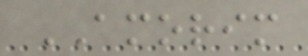AMORIM
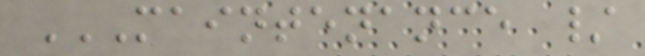MAINTENANCE /
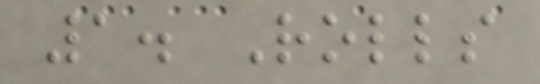1. Rolls
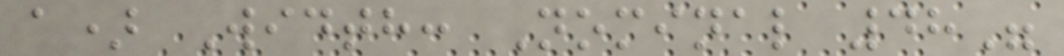a) Width: Nominal 48"
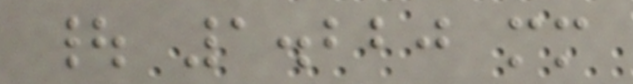| 1.220 mm
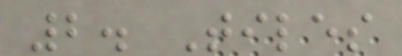2. Tiles
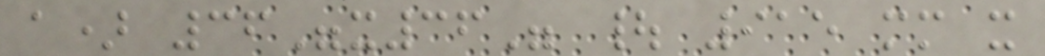a) 36"x36" | 915 mm x
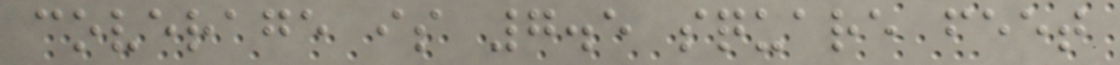coverage is 7.5 square feet
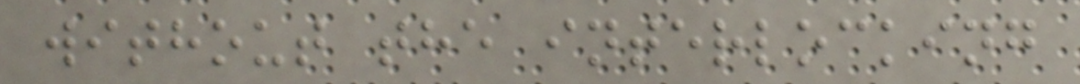without the interlocking
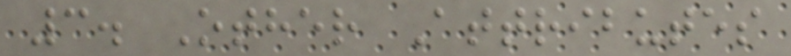3. Other Attributes
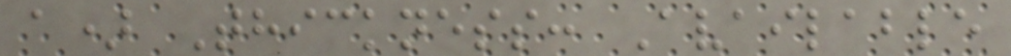a) Thickness: Available
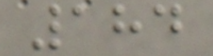184
